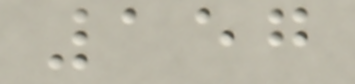157
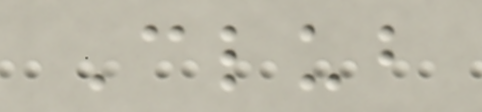Club
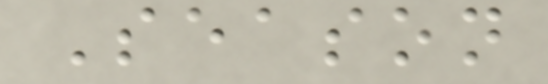Season
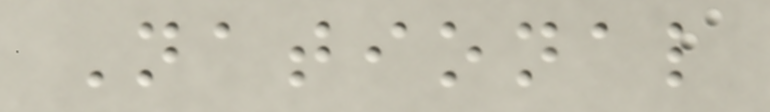National
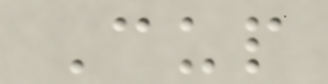Cup
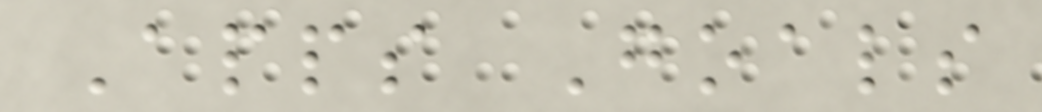Apps Goals
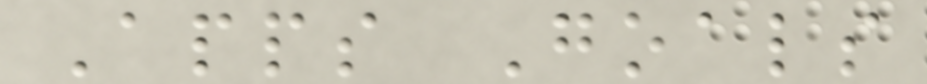Apps Goals
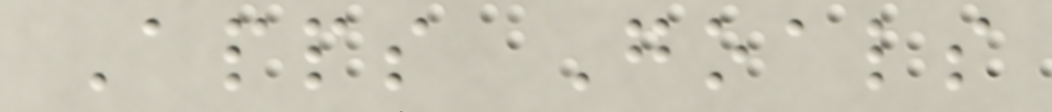Apps Goals
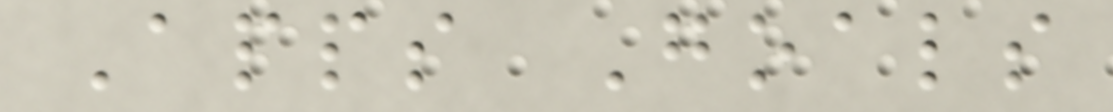Apps Goals
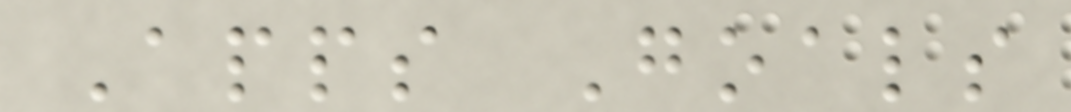Apps Goals
